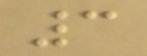3
